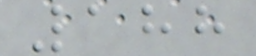188
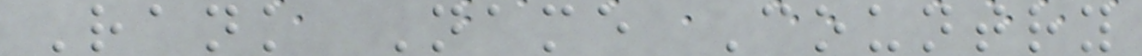Rank Name Country
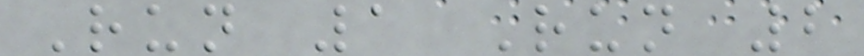Run 1 Run 2
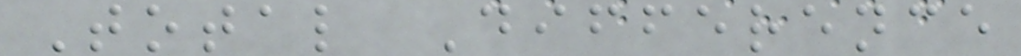Total Difference
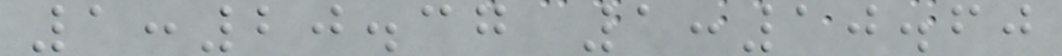1:20.37 1:10.60
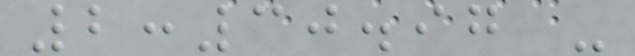2:30.97 -
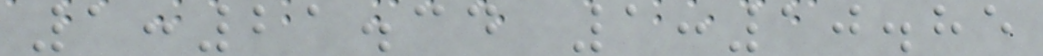1:21.34 1:10.85
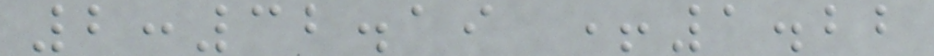2:32.19 +1.22
